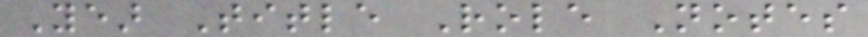Year Title Role Notes
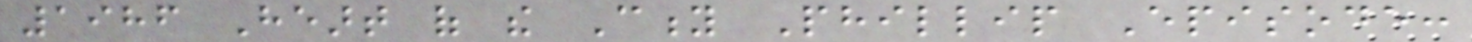1986 Heart of the City Phillip Episode:
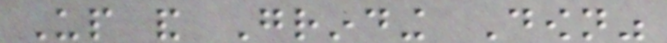Up and Grinding Down"
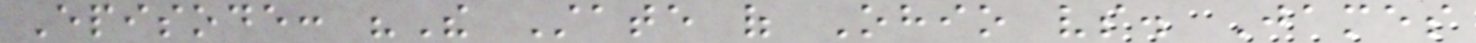Episode: "The State of Ohio vs. James
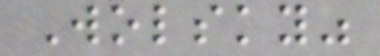Wolsky"
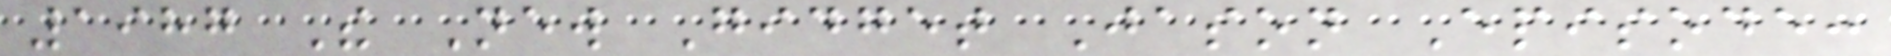1987 The New Gidget Jason Episode:
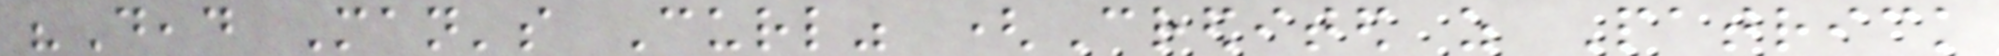"Dead Man's Curl" (Credited as Patrick
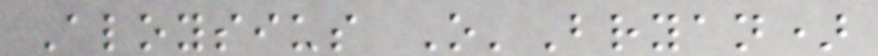Aloysius O'Bryan)
